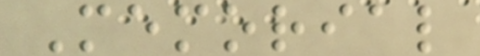Memorial
